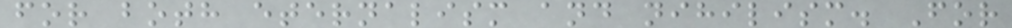for both eternalism and nihilism. For
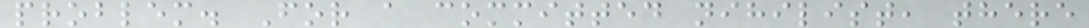problem. For a committed nihilist, there
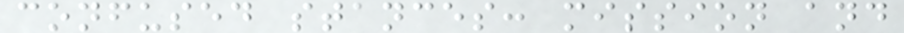confused stances: mission and
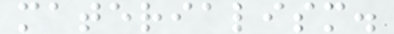materialism.
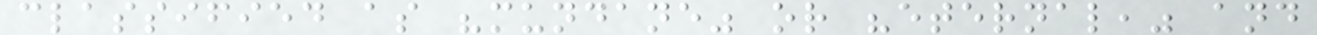classified as "mundane" or "eternal," and
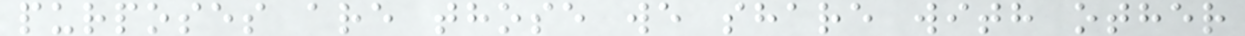purposes are those we share with other
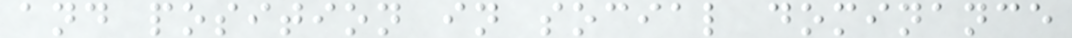and position in social dominance
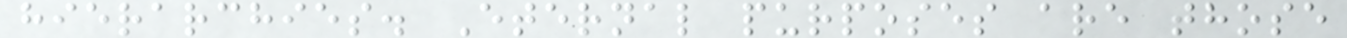hierarchies. Eternal purposes are those
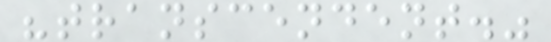"transcendent."
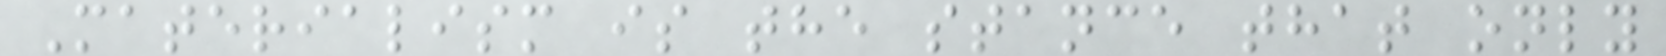Materialism is the stance that only
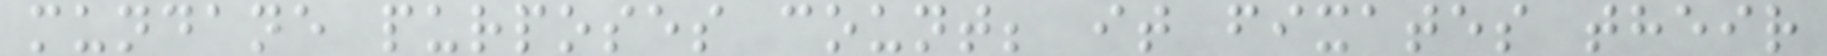mundane purposes count; it fixates their
